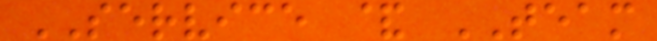SERVICE & TEAM
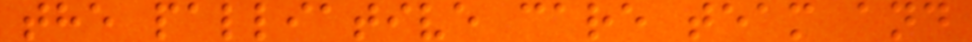the palliative care team and
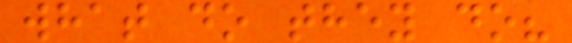what do they do?
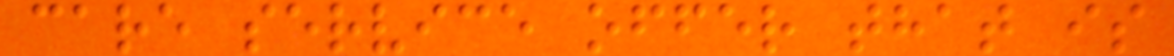care service offer that is
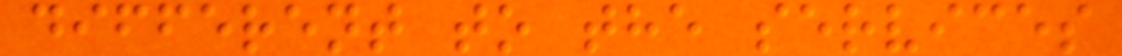different to the services
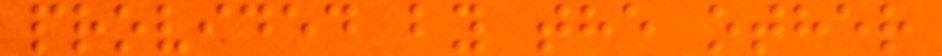provided by the other
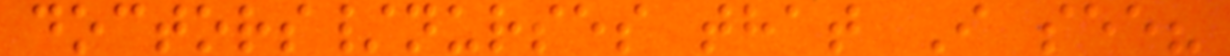doctors/nurses that I see?
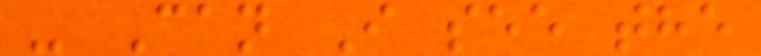- Can I see the
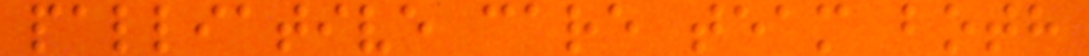palliative care team both
